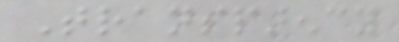Transparency
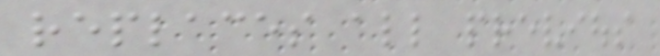replaces all previous
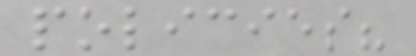policies?
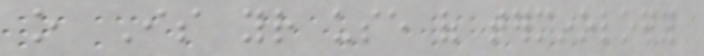o Is your use of terminology
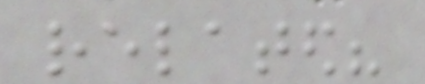related?
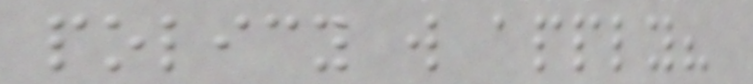policy will apply?
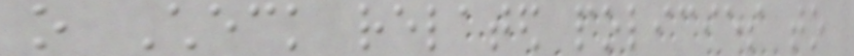o Check related policies to
